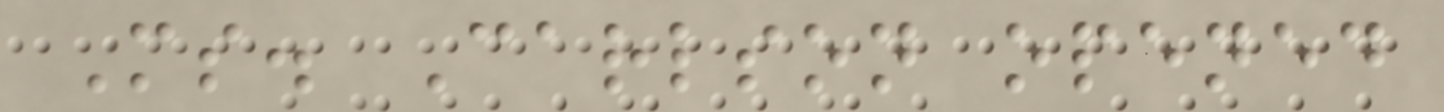Ms. Carlson opened
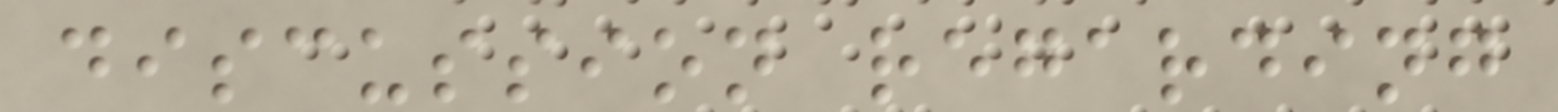discussion regarding
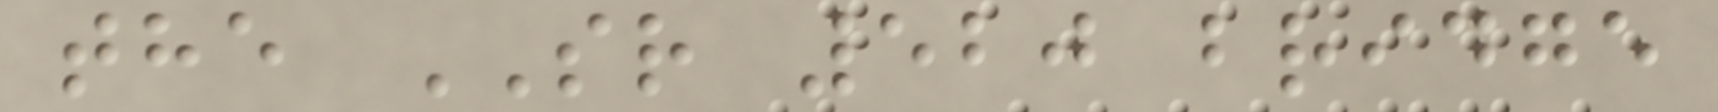the SR 520 bridge
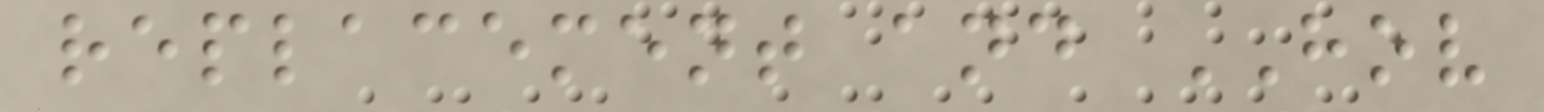replacement and HOV
